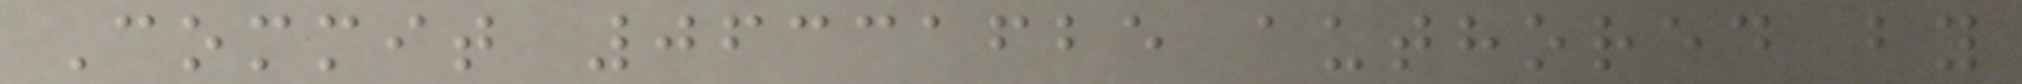Commit 06331625 authored by
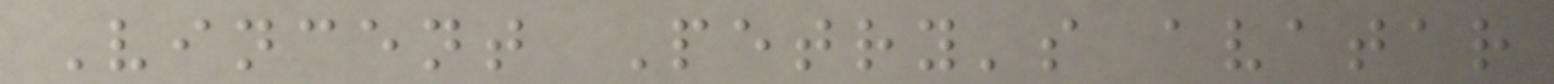Vincent Petry's avatar
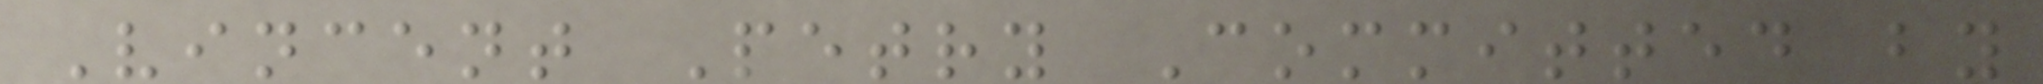Vincent Petry Committed by
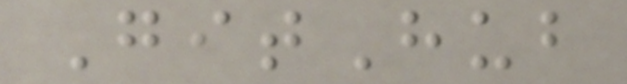GitHub
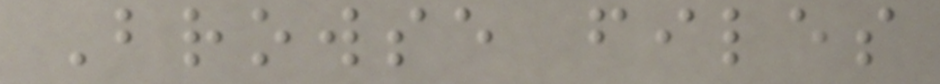Browse files
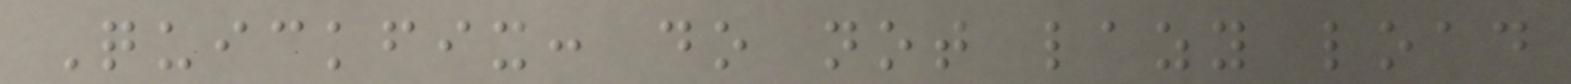Quickfix: do not lazy load
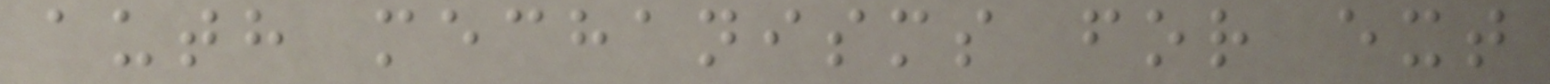auth mechanisms for ext
